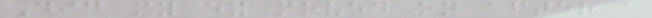Did my ex moved on after a
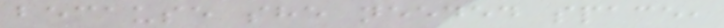because she needed space,
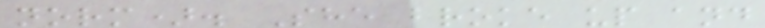norm). She broke up and
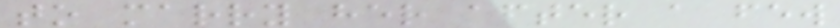to marry her after a few
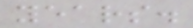years.
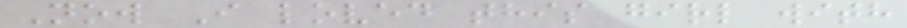Now I loved this girl with
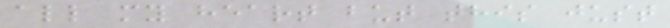all my heart but this just
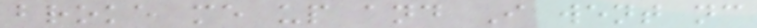broke me up and I went nc
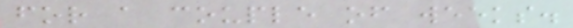for a couple of weeks.
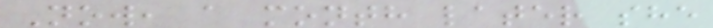Now, a month later she
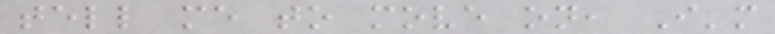tell me to move on, I'm
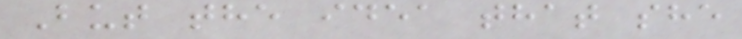But the idea that she
